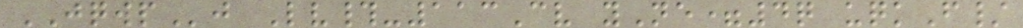JQWPj Lv#-113Cv yNe=4q uqkF/
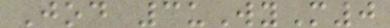Jod 3uWyM0
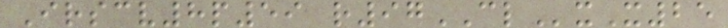Irscv8p59 r97CLxX25
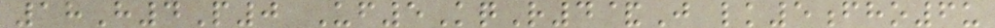18H4P0 Uf5KqR4&J lk5fho6u
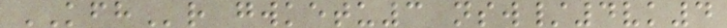KFHr gwketu3 nsw/4vk4
